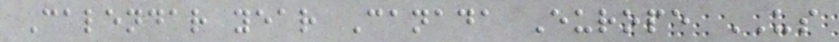Calendar year Canada Europe US
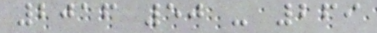2016 50 - 269
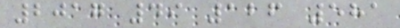2017 49 126 581
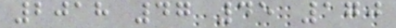2018 47 45 170
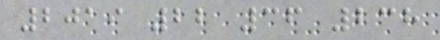2019 22 36 238
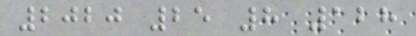2020 25 8 128
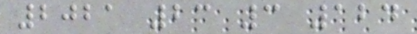2021 23 3 124
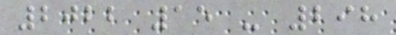2022 15 - 298
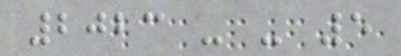2023 - - 5
